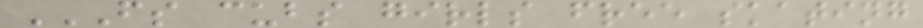FS CUBS GIRLS FREE SKATING
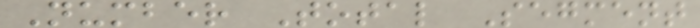Number Total Segment
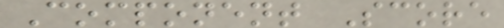Component Score
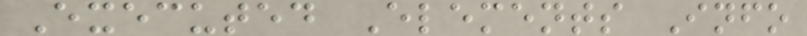Executed Elements Info
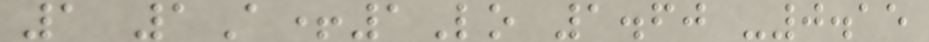1 1A+1Lo 1.60 -0.15
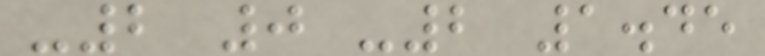-2 0 -2 1.45
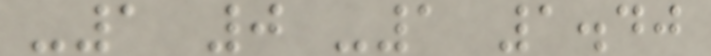-1 0 -1 1.40
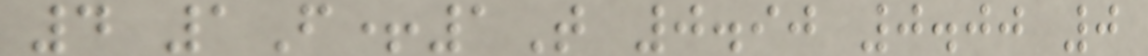4 1F+1T 0.90 0.00 0
